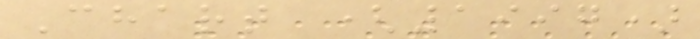Chart (1997)
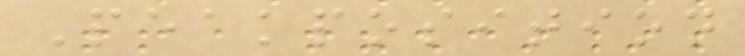Peakposition
